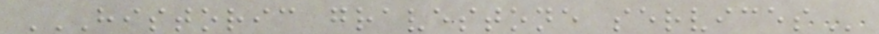HISTORIC GRAVESTONE SERVICES
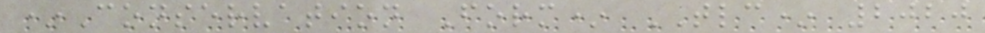*Conservation Form* TLC* 2020
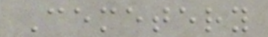Cemetery
